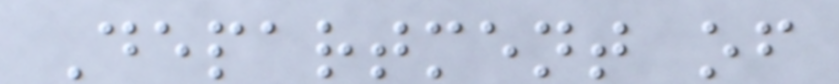Department of
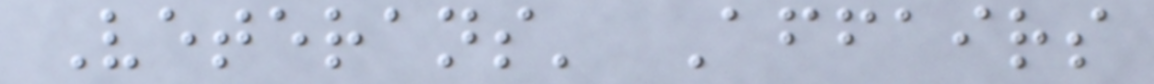Veterans' Affairs
